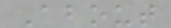About
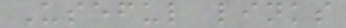Useful links
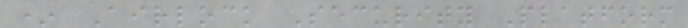* Airlock Security Platform
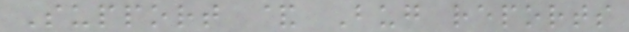Support & Bug reports
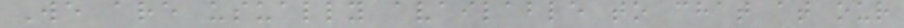We are usually available to chat at our
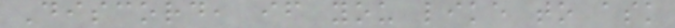Discord, if you like to ask
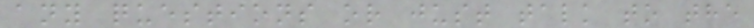any questions or just talk to the
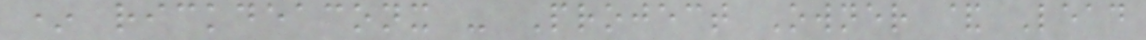* rickdeaconx - Project Owner & Lead
